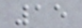15
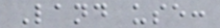Land use:
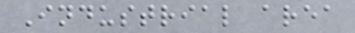Industrial area
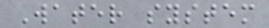Water system
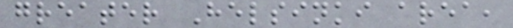greater Helsinki area,
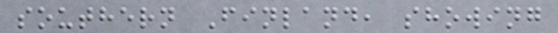southern Finland, showing
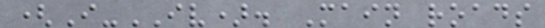(I-IV). Main roads
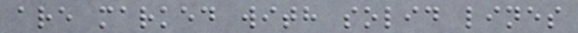are marked with solid lines
